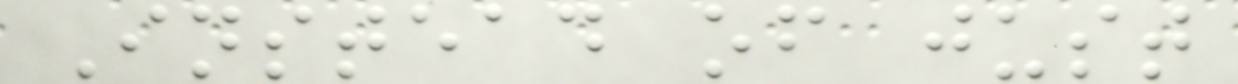Instead of just
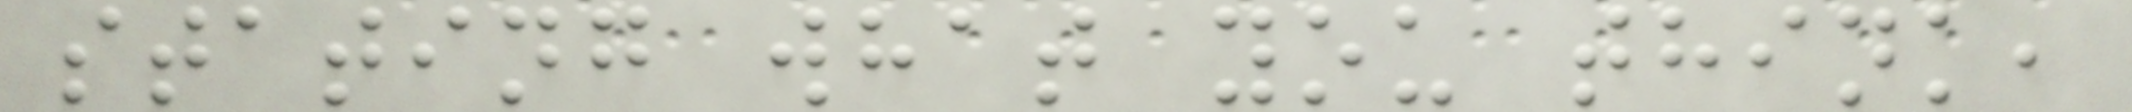stating what you think,
